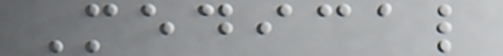Medical
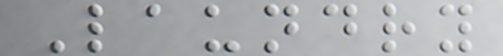Laundry
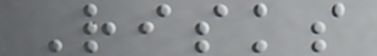Risks
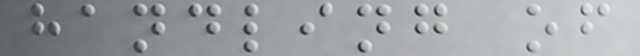handling of
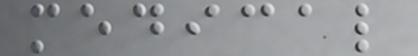medical
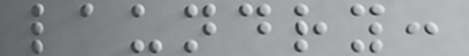laundry:
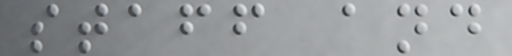staff and
